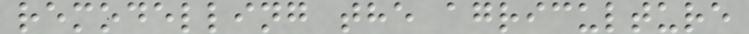remodelling the agriculture
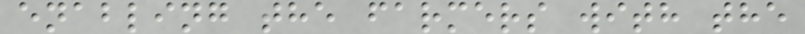enabling the farmers with the
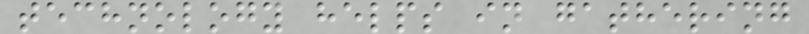technology helps in gathering
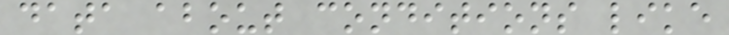data about conditions like
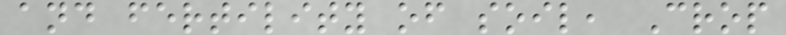and fertility of soil, Crop
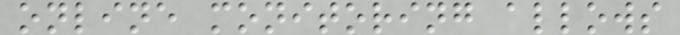online monitoring allows
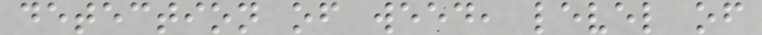detection of weed, level of
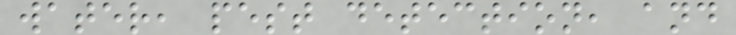water, pest detection, and
